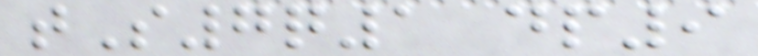tS7q1 dp9
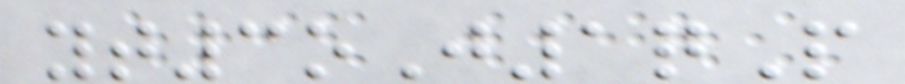yt3oJ1qP
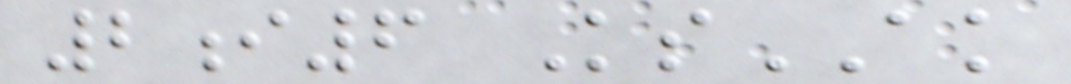2i6 KsAK
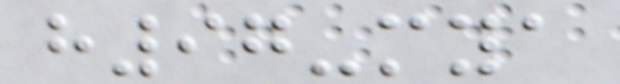h97-mya
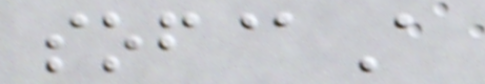sof@A
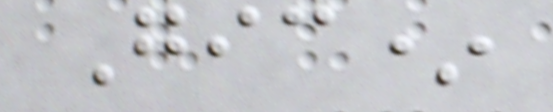Gic*
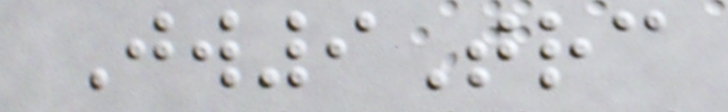Jw9Trc
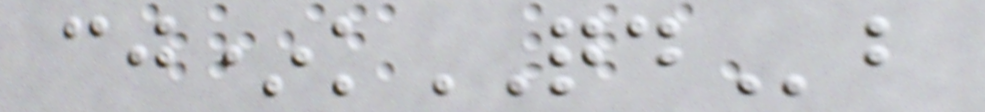cj*kQDb
